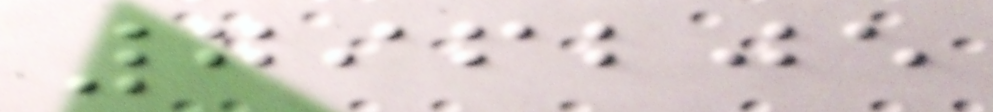796205
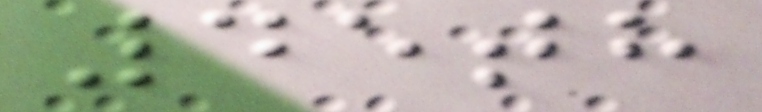45th
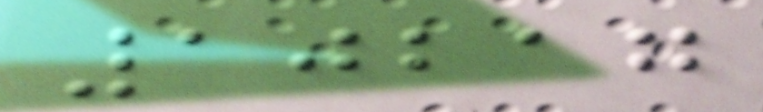10217
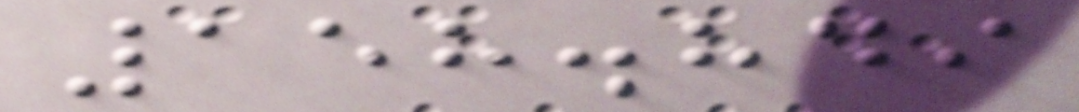158.849
